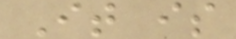It is
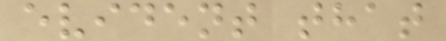evident that
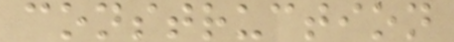construction
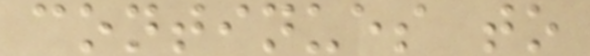continues to
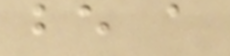be a
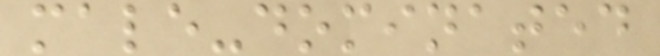male-dominated
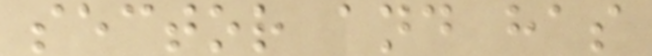sector and has
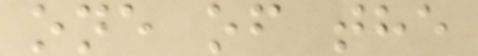one of the
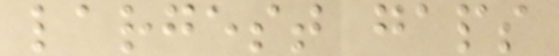largest gaps
